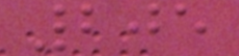205
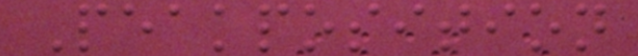Peakposition
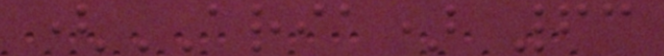(ARIA) 63
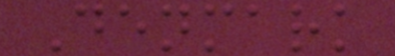Denmark
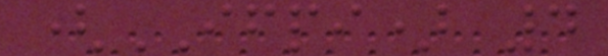(IFPI) 4
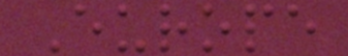Europe
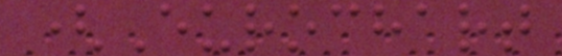(Eurochart
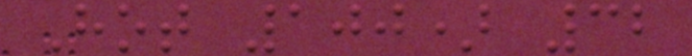Hot 100) 32
